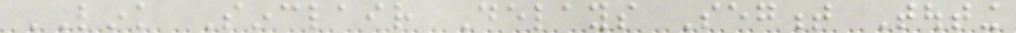LINK Sinclair Delays Segment Touting
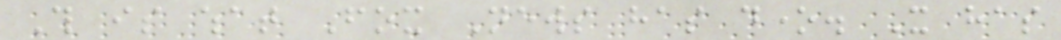This is what Fox News has done. It has
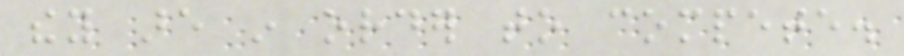they are in order to compete.
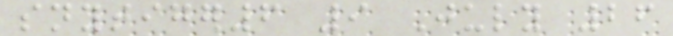snytiger6 9 July 26
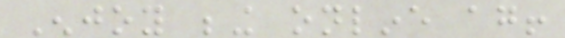Enjoy being online again!
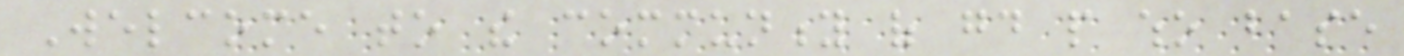Welcome to the community of good people who base
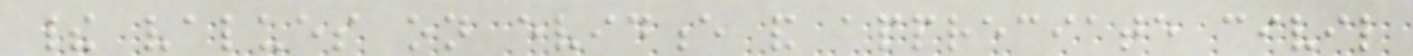their values on evidence and appreciate civil
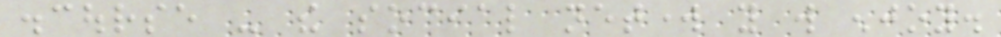discourse - the social network you will enjoy.
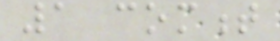1 comment
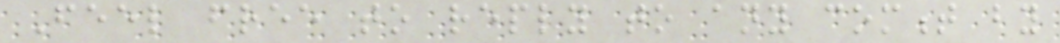Feel free to reply to any comment by
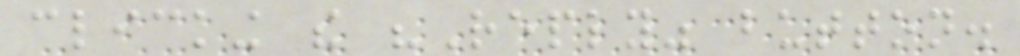clicking the "Reply" button.
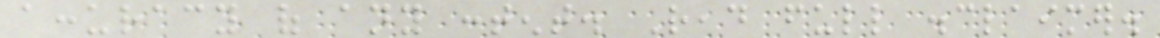accuracy of any content. Read full disclaimer.
